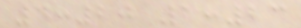4:20 1:23
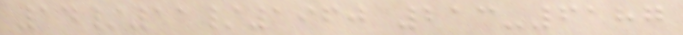14/11/1960 213-6187
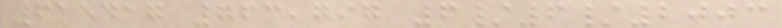615417 763,797 6/6/2003
